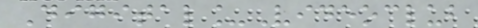Digital_Videoclub
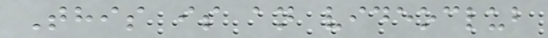This is an videoclub
